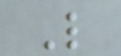L
